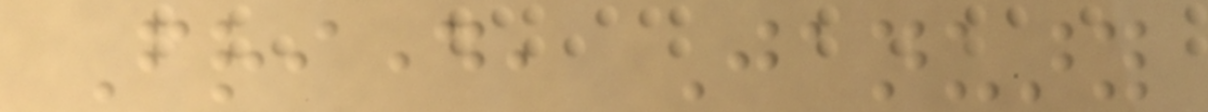Friday, January
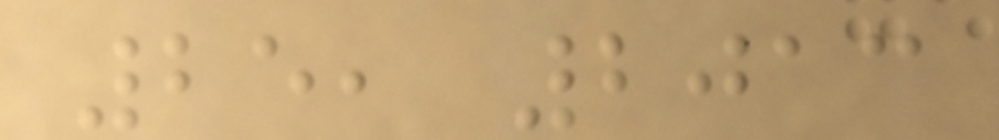25, 2013
